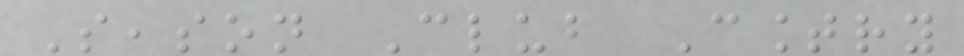Season Club Country
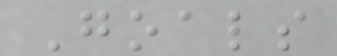Goals
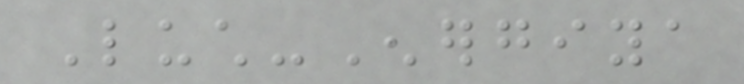Luch-Energiya
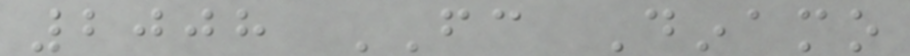2008 FC Dinamo
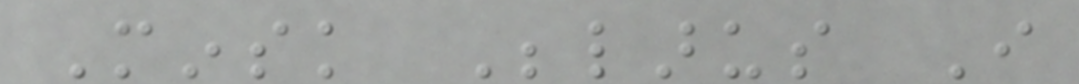Minsk Belarus I
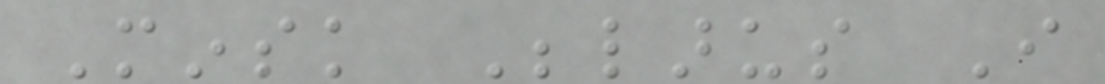Minsk Belarus I
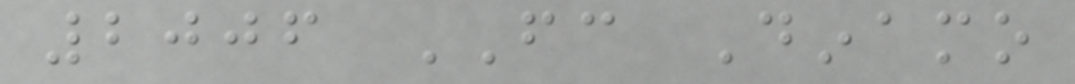2006 FC Dinamo
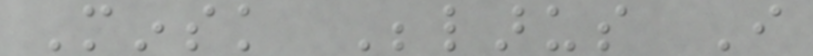Minsk Belarus I
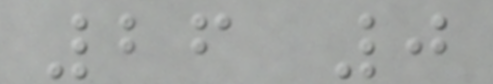26 0
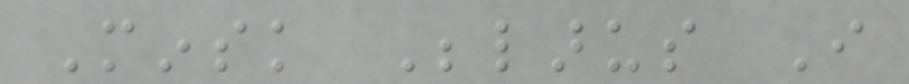Minsk Belarus I
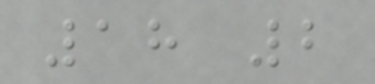18 2
